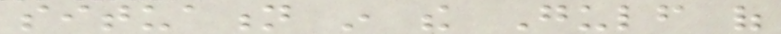situation in the Gulf of
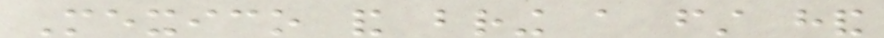Mexico and bring a first hand
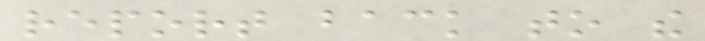report back to the
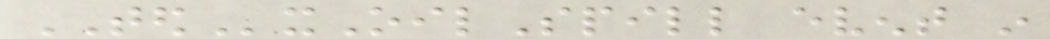TEDxOilSpill event in
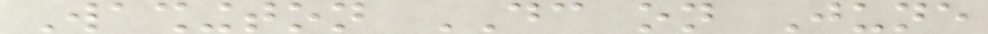Washington DC on June
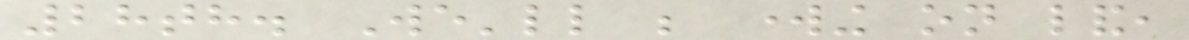28th. We'll be working on land,
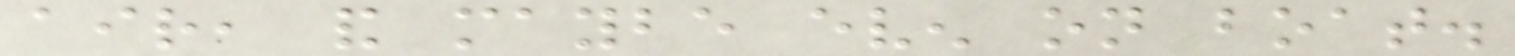air, and maybe even on boat.
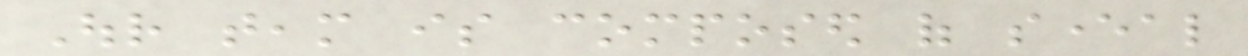Our team is composed of several
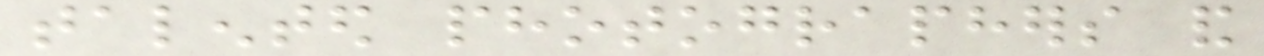talented photographers and
